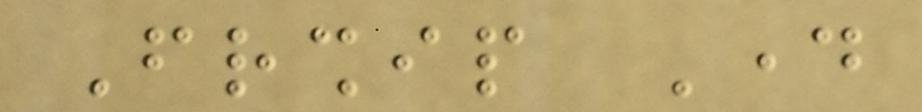Friendship Day
